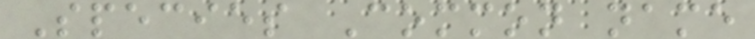Species Common name
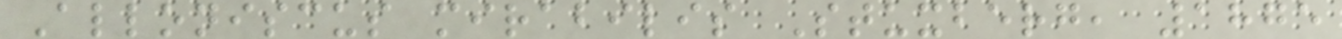Alloniscus mirabilis Stuxberg, 1875
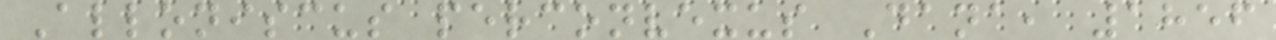Alloniscus perconvexus Dana, 1856
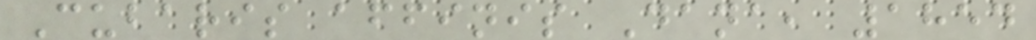Cubaris affinis Dana, 1854
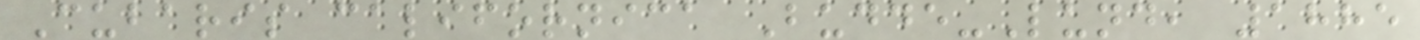Cubaris californica Budde-Lund, 1885
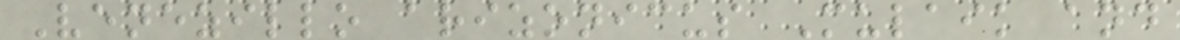Venezillo arizonicus Mulaik and
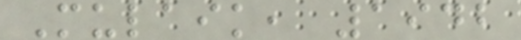Mulaik, 1942
